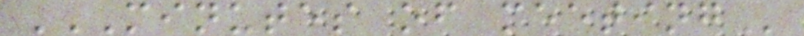MINUTES OF MEETING
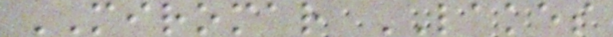MIROMAR LAKES
